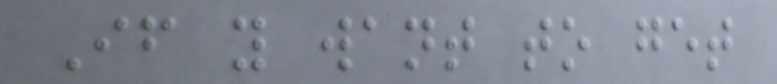If you want to get
